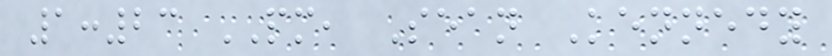1:23 PM, Sean Kennedy
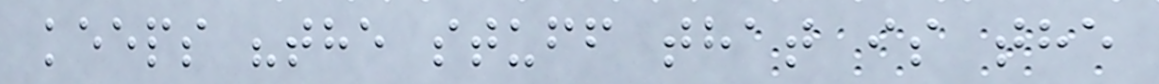keeps "the stuff that is the
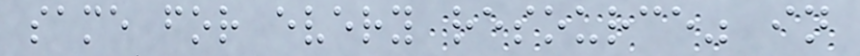same for every resource" in
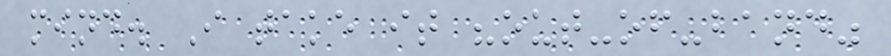mind. I take it "out-of-band"
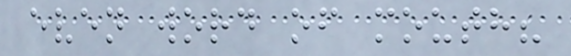even word of mouth?
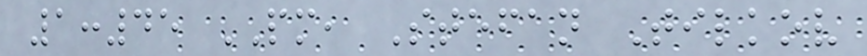1:45 PM, Stefan Tilkov
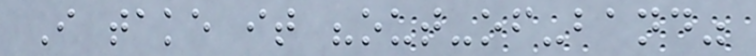I take it "out-of-band"
